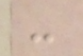-
